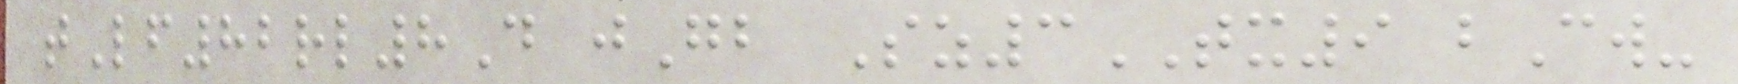tLf82rl8D jGb Sz3TX9 bCw-
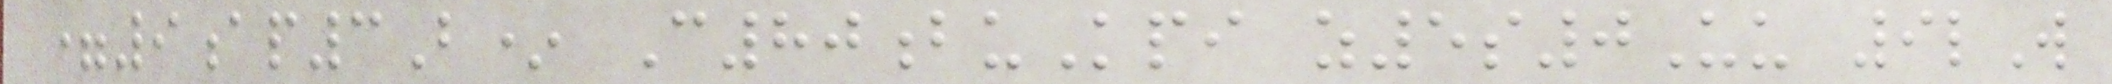=9ap3B* C80buKpi z5s0Uu 9lW
